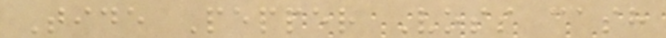Tide Pepper Voss cash
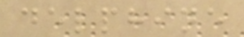delphine
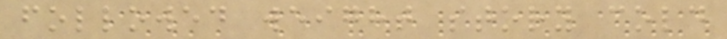followed weight story cold
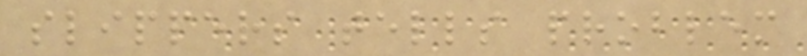slippers tells problem
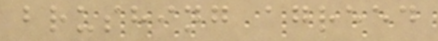brushing agreed
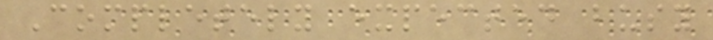Completely expected busy
